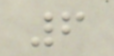6
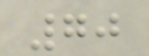70
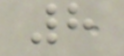8
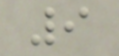9
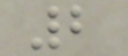2
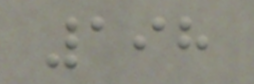198
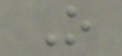O
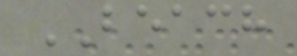BEACH
